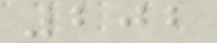202
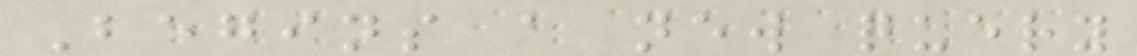Begins a new query
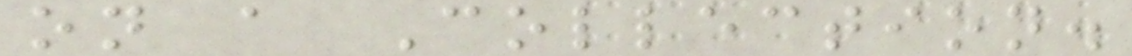on a Collection.
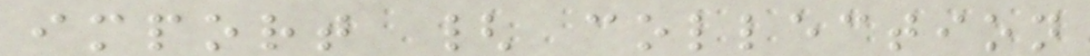import { collection
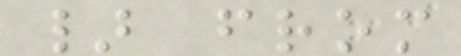} from
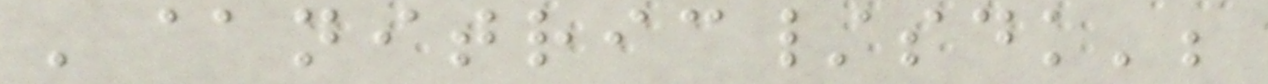'@nitric/sdk';
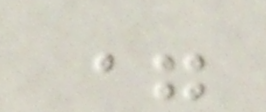=
